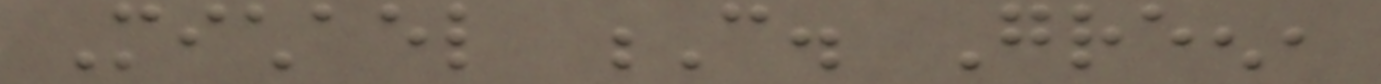Michael C. Green,
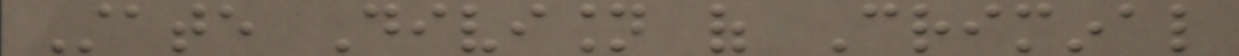State Division of Criminal
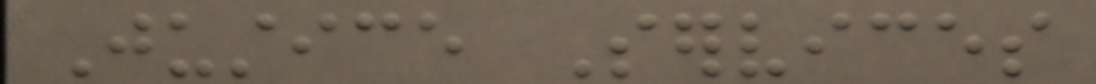Justice Services
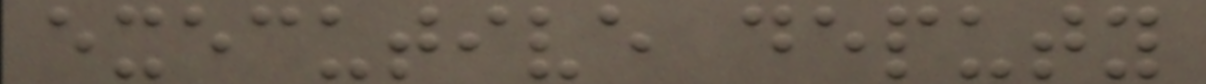executive deputy
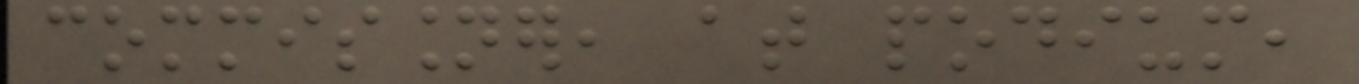commissioner, at podium,
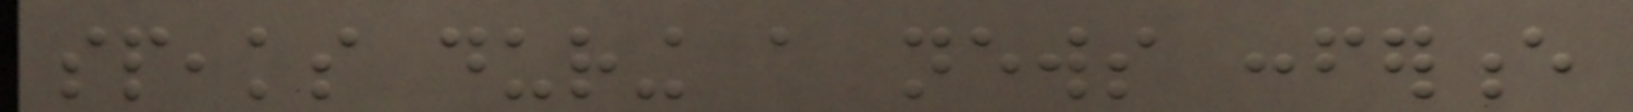speaks during a news conference
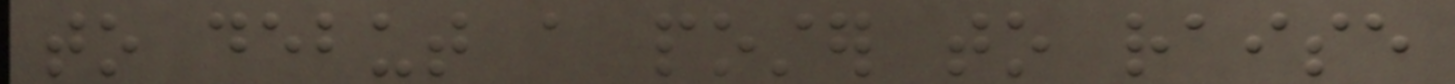to debut a poster to raise
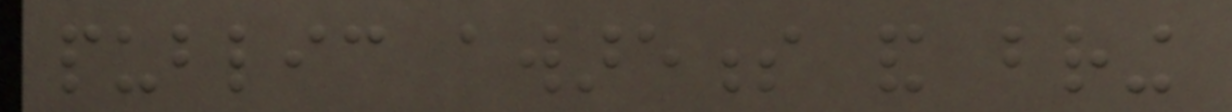public awareness and bring
